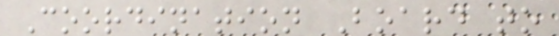Coordination Board to
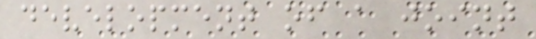development of a joint
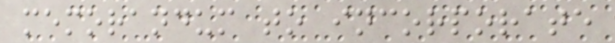memorandum to incorporate
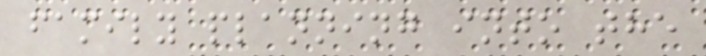family planning into the
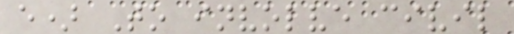e) To involve civil
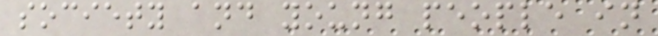society and young people in
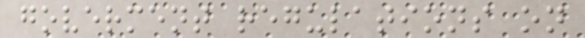goverment regulations on
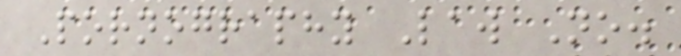Pornography Law No.
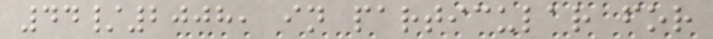44/2008, in particular for
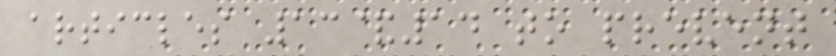articles 13&14 to prevent
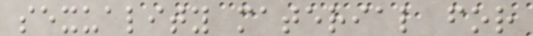sexuality material for
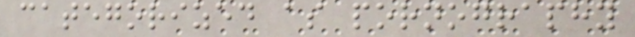categorized as pornography
